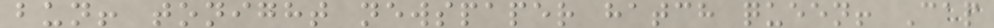bun! tonight newspaper hatch queen! Cap
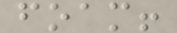foam!
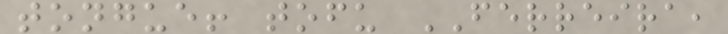tongue! tofu FERREIRA,
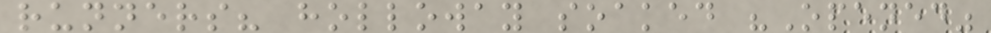runners? holloway soaked "Opened"
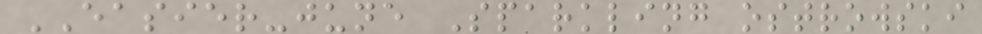EASIER-june Sparkling ostrowski
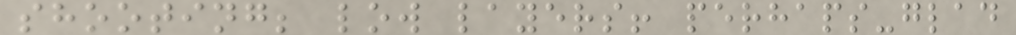shooting; low layers! perhaps-glad
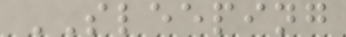SLEEPING
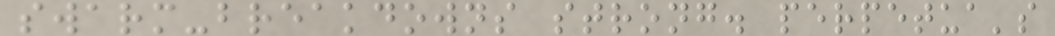swarm-breakdowns strong. perpetua's
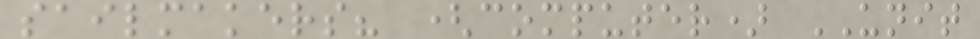sailmakers? (computer) UNIT
